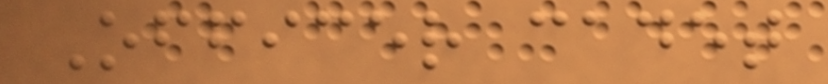Officer cadet
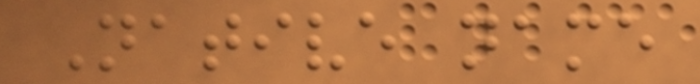Native name
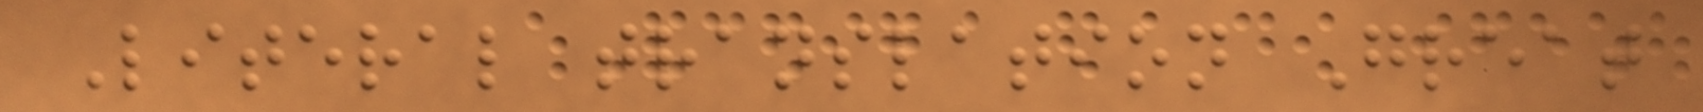Literal translation Great
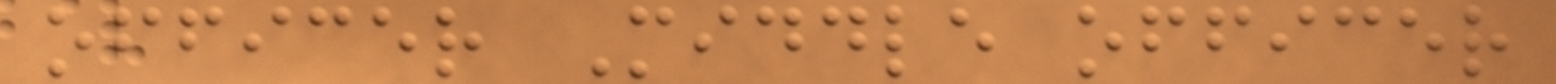officer Middle officer
